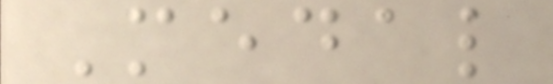Medal
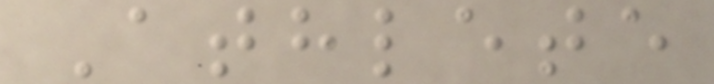Athlete
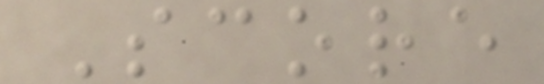Score
